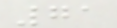71
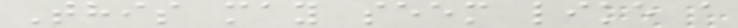This may seem like a
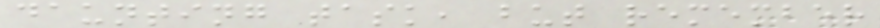daunting task, but remember
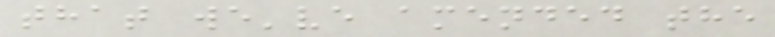that we've amended the
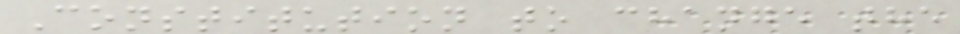Constitution to change the
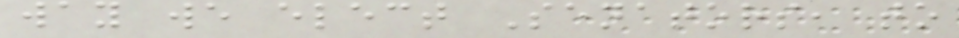way we elect Senators, to
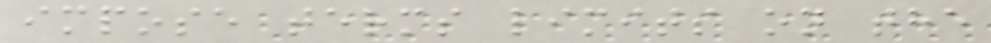impose terms limits on the
